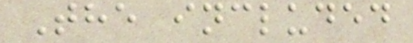The included
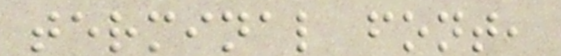terminal font,
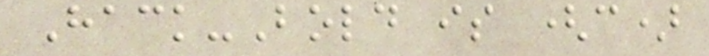Hack-Bold is (c)
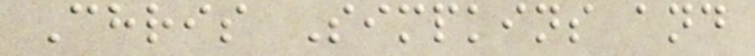Chris Simpkins and
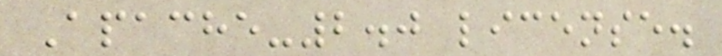Apache-2.0 license.
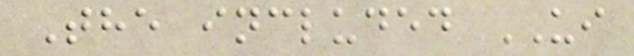The included UI
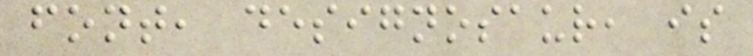font, designosaur, is
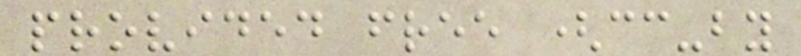provided free (cc-by
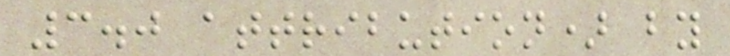3.0 attribution) by
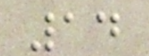14
